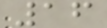16
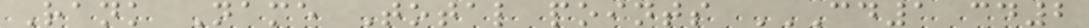Rank Name Total points CD1 CD2
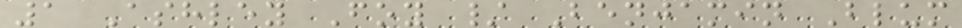1 Ashley Foy / Benjamin Blum
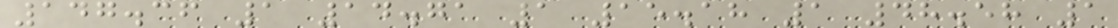147.36 1 14.71 1 15.18 1 48.58 1
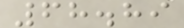68.89
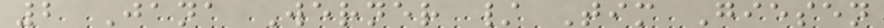2 Jana Werner / Tim Giesen
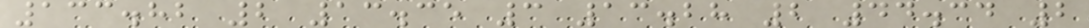133.82 2 13.35 3 13.28 2 44.34 2
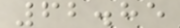62.85
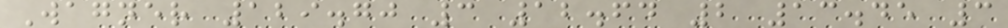Wagner 129.70 3 12.64 2 13.45 3
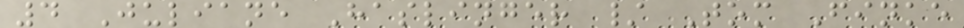4 Juliane Haslinger / Tom Finke
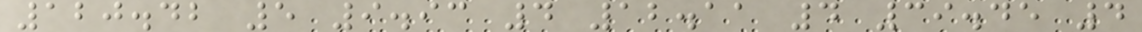120.42 5 9.93 4 12.11 4 39.45 4
